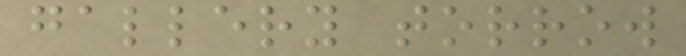gallery torrow
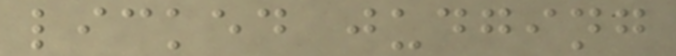licked judging
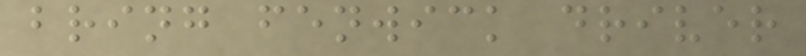bring fenwick driver
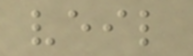veil
